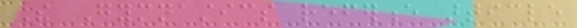The Gymnastics reference article
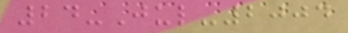24-Jul-2004
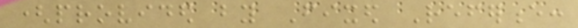(provided by Fixed Reference:
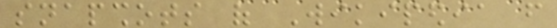snapshots of Wikipedia from
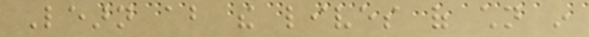Learn about the lives of children in
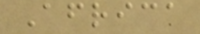Africa
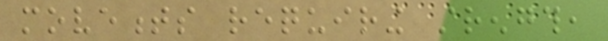movements requiring strength,
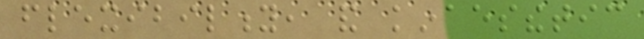flexibility, and kinaesthetic
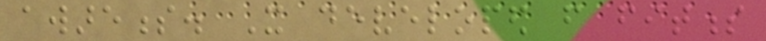awareness. It developed from fitness
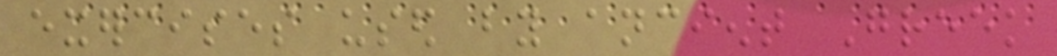exercises used by ancient Greek
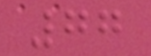77
